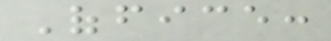Office:
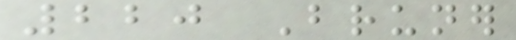220 Bruner
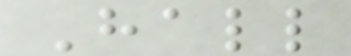Hall
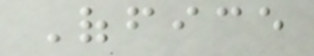Office
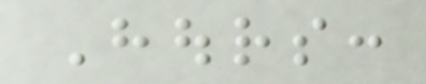Hours:
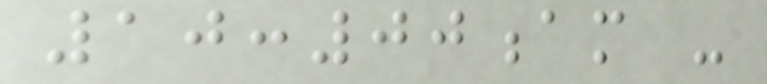10:00am -
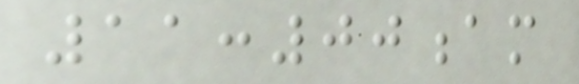11:00am
